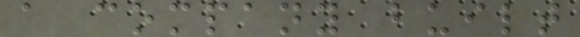a company built
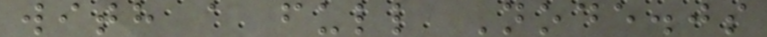with a full Node.js
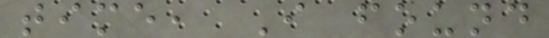time, I found
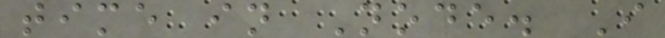time in Node. I
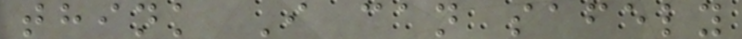think I can safely
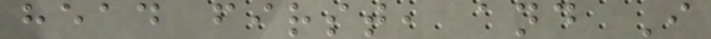head first, and I
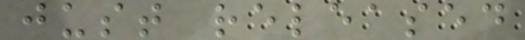just released
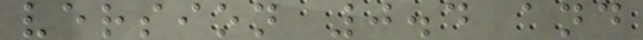version 0.4 and
